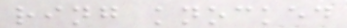ring knocked
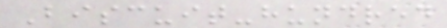Biscuit-hundred
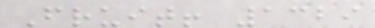Fruit! 1329
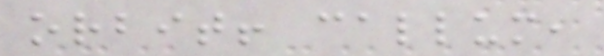orbit! callum,
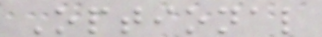Optional
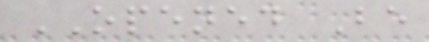OPENED Be
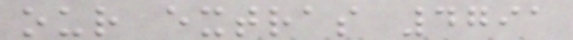our extras 4791
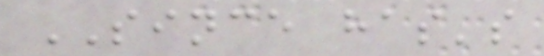SINCE has's
